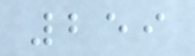259
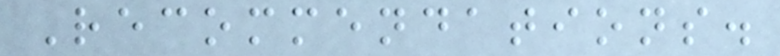Recommendations.
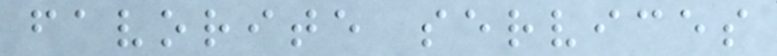favorite services
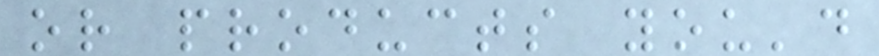or products you'd
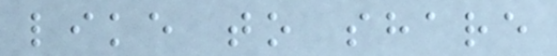like to share
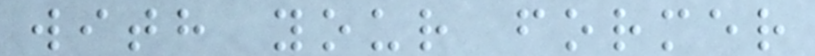with your former
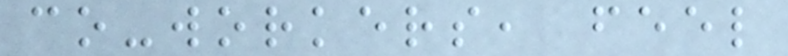co-workers, feel
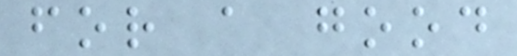for a good
